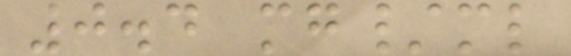0.4 mg/ml
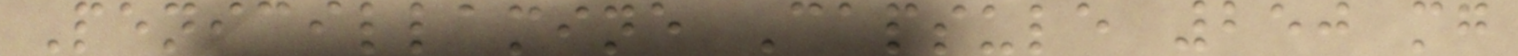Penicillamine Capsule 250 mg
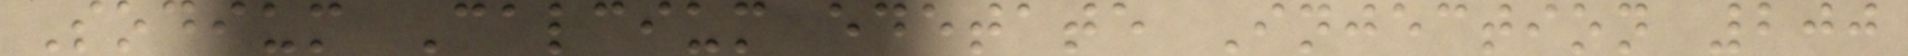Sodium Calcium edetate Injection 200
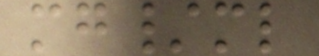mg/ml
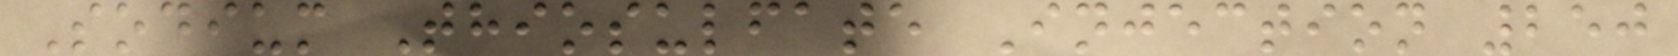Sodium Thiosulfate Injection 250
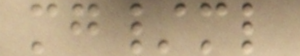mg/ml
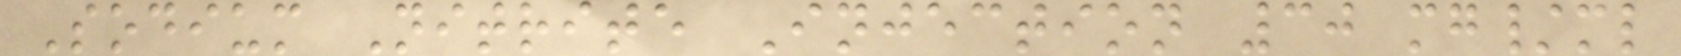Sodium Nitrite Injection 30 mg/ml
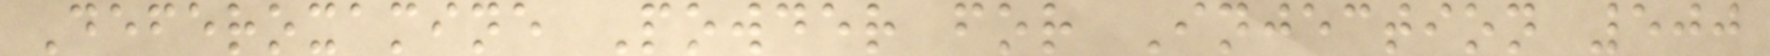Deferoxamine Powder for Injection 500
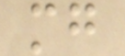mg
